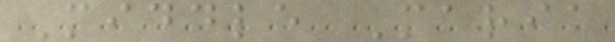Middle Maria
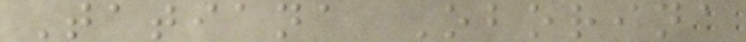Tatiana Oborina
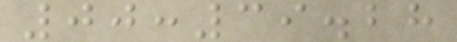00:39.28
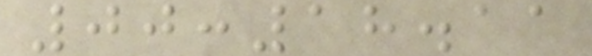00:18.11
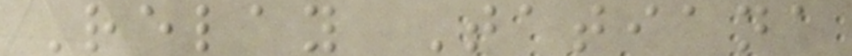Relay Tatiana
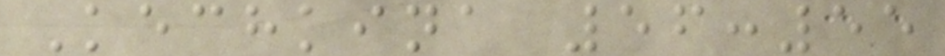Kechkina 56:55
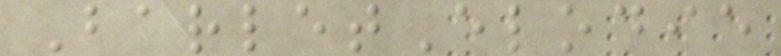BarletElodie
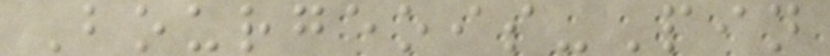Bourgeois-Pin
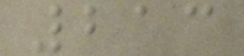213
